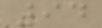94
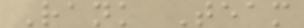Rank Team
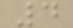4
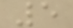5
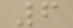6
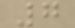7
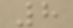8
